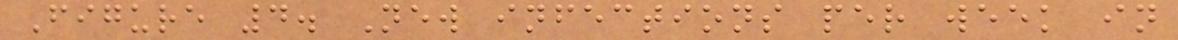Figure 4. New infections per week in
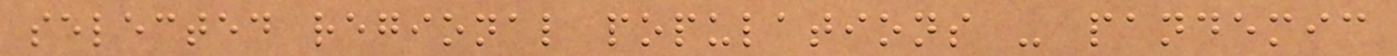selected regional populations - pandemic
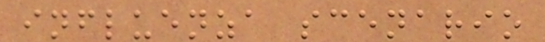influenza scenario
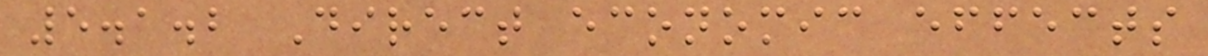5.1.2 Direct economic effects
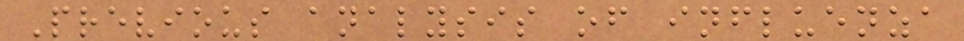Previous analysis of influenza
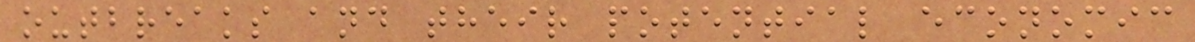outbreaks and their potential economic
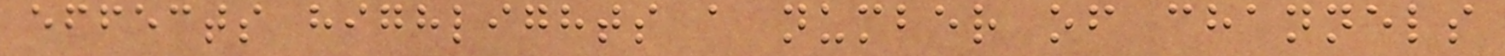effects highlights a number of channels
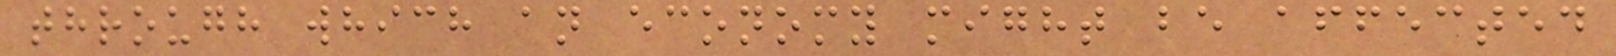through which an economy might be affected
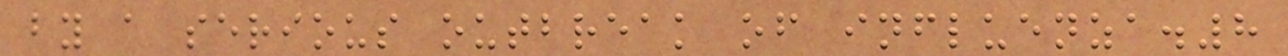by a serious outbreak of influenza.8
